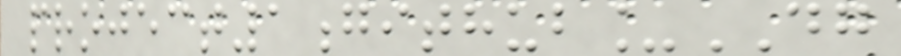project1github_DG
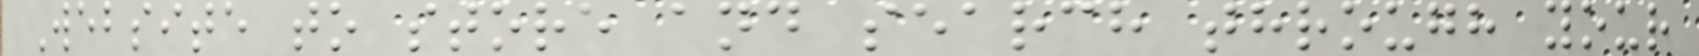Website to store and search through your
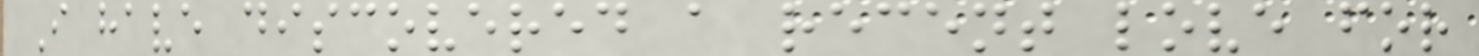I have discovered a recent love for
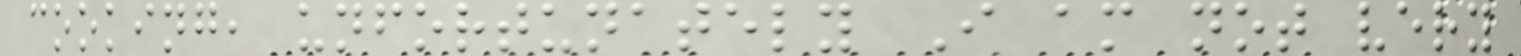cooking, unfortunately I am not very
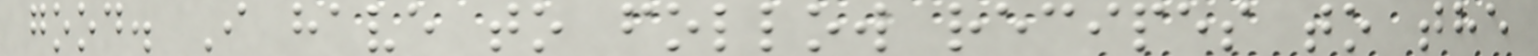good. I have to follow recipes to the
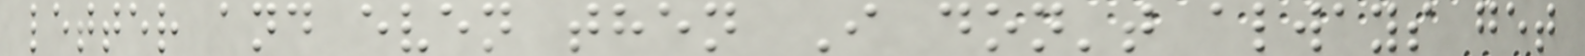letter and even then I don't always get
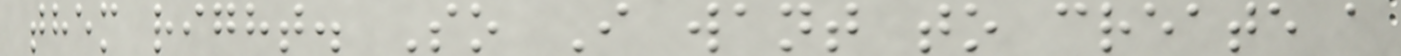them right. So I want to create a
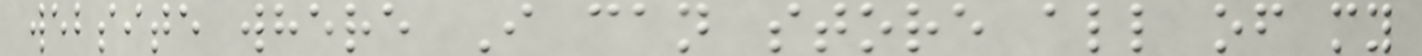website where I can store all of my
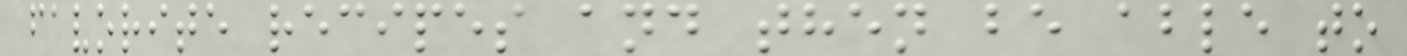favorite recipes and then be able to
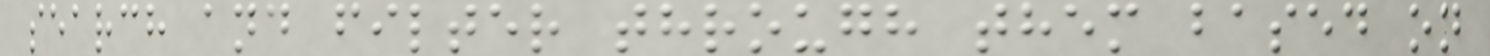search and filter through them based on
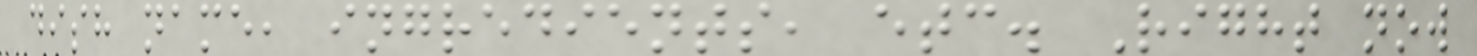dish name, ingredients, etc. Right now
